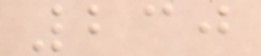230
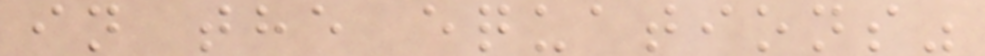in the equations"
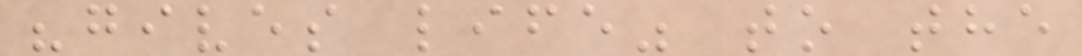"gives life" to the
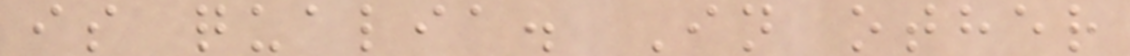is qualia. In other
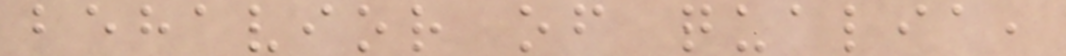behavior of qualia,
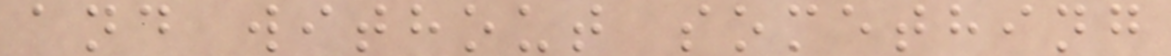and without something
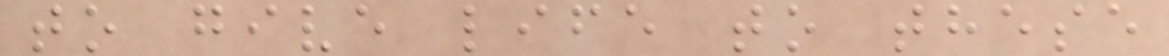to give life to these
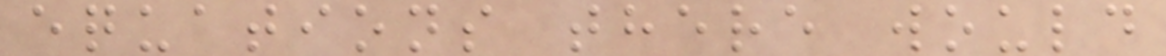equations there would
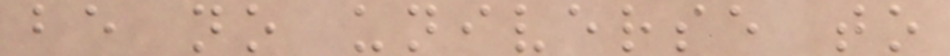be no universe to
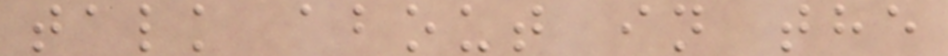talk about in the
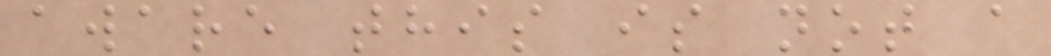aware this is not a
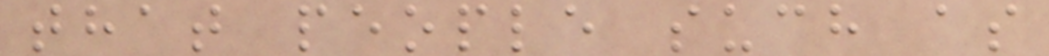that people such as
